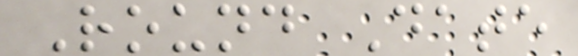Round Date
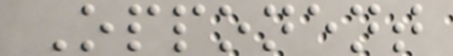Opponent
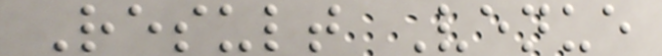Result Venue
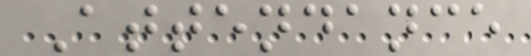Attendance
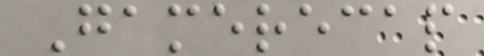Gamerecap
